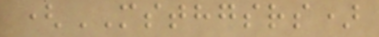(MSTHGSRS)
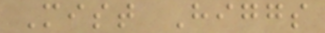Mist Higgs
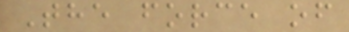The force of
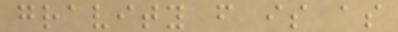gravity f is as
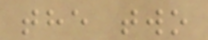the two
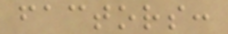factors:
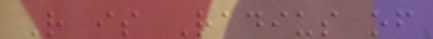R is Radius of
